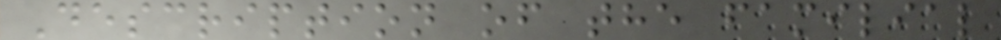Description of the familial
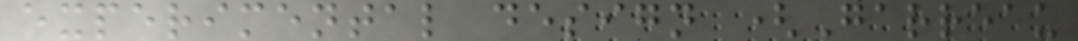experimental design (Garreau
